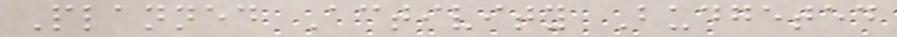Planned Activity Budgeted
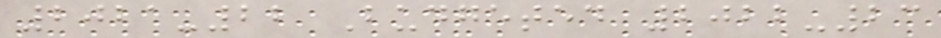2021-22 Budgeted 2022-23
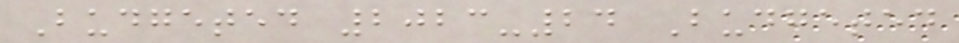Budgeted 2023-24 Budgeted
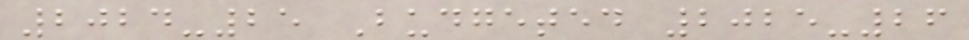2024-25 Budgeted 2025-26
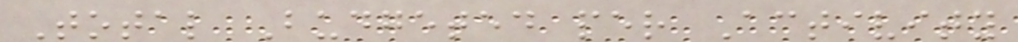Total Budgeted per Activity
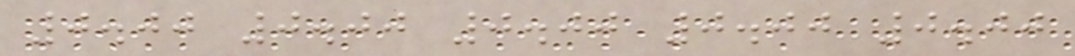0.00 0.00 0.00 0.00 0.00
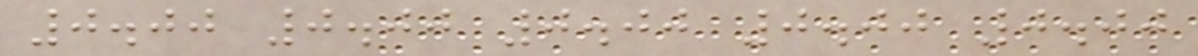0.00 0.00 0.00 0.00 0.00
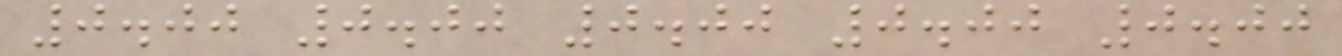0.00 0.00 0.00 0.00 0.00
